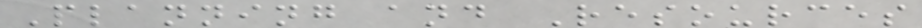Planning and Resources
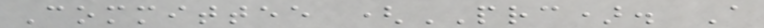Committee (PRC). A
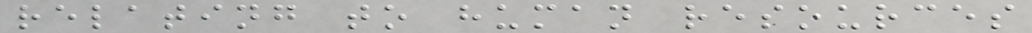relating to human resources
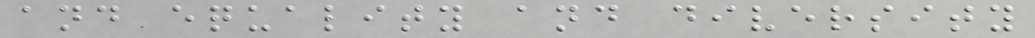and equality and diversity
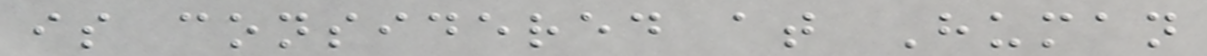is considered at Human
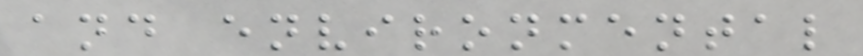and environmental
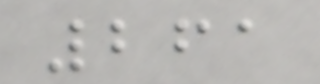261
